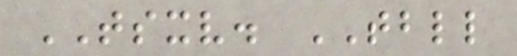TSXV. TBLL
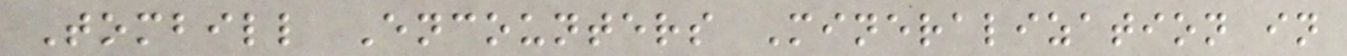Tombill Encounters Mineralization in
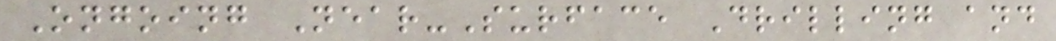Ongoing Near-Surface Drilling and
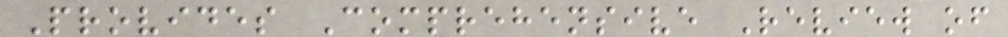Provides Comprehensive Review of
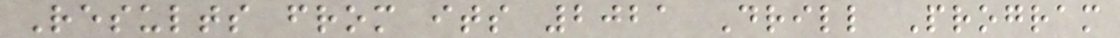Results from its 2021 Drill Program
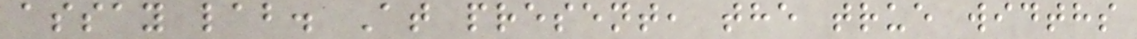assay lab. At present, the true widths
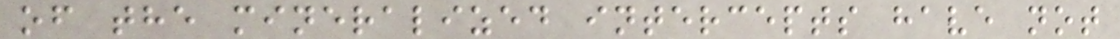of the mineralized intercepts have not
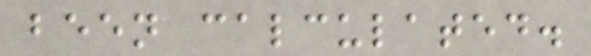been calculated.
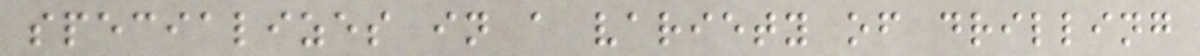specializes in a variety of drilling
